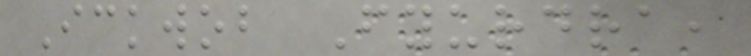Ickwob Fyurdra,
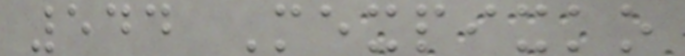544 Mexpixko
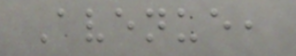Avenue,
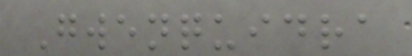Gwenquidra
